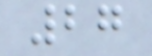27
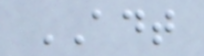ADT
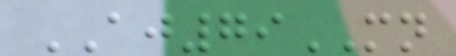AJ79MN
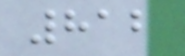812
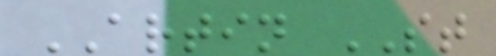ARTIN ST
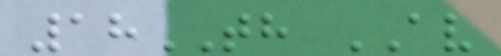18TH AV
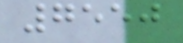7550
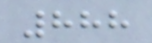888
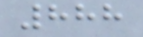888
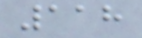118
